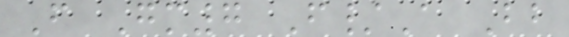F Gm7 F/A Bb
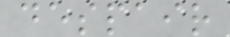despair
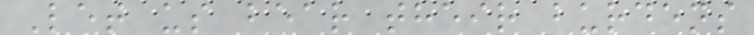Let us bear their burdens
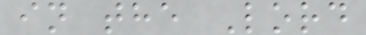in the Lord
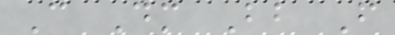C Dm Bb F
